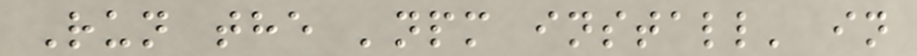Run the 'npm install' in
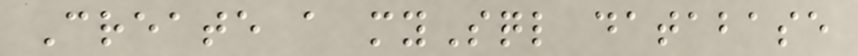Create a mySql database
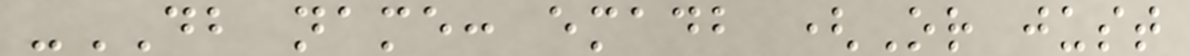-DB name: emadb (Or just
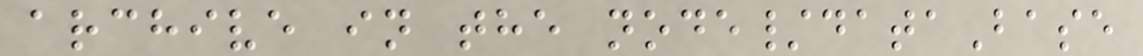archive in the node/dataBase
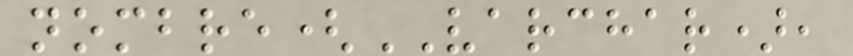nombre(VARCHAR),
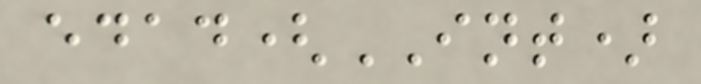edad(INT)
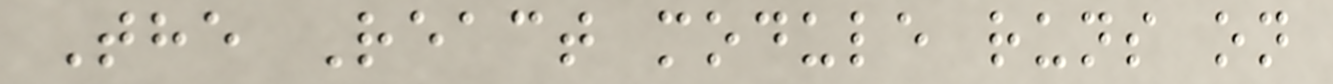The React module runs on
